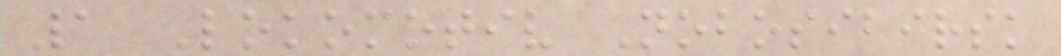1 Lokomotiv Nobosibirsk
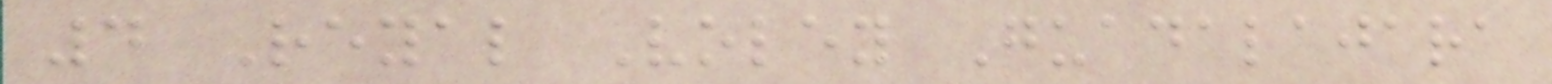4 Reyal Voley Guadalajara
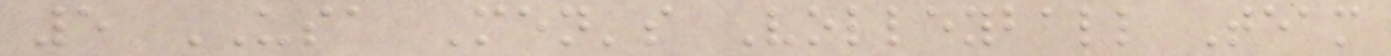5 USA Men's Volleyball Team
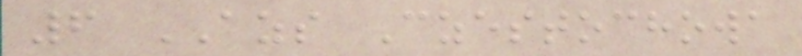6 AZS Czestochowa
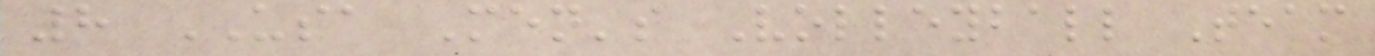8 USA Men's Volleyball Team
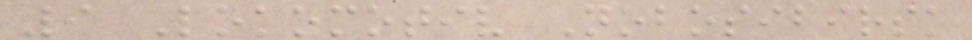9 Lokomotiv Nobosibirsk
